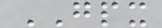GPX
